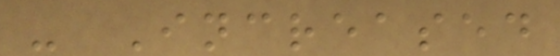- Increased
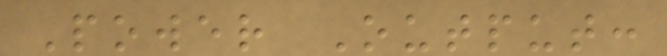Power Output:
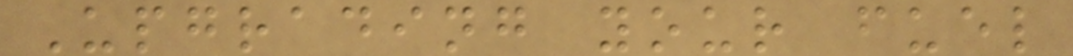Upgrading your fuel
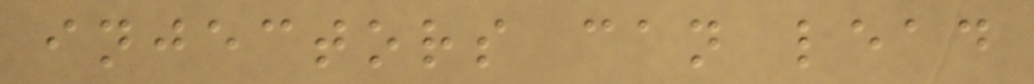injectors can lead
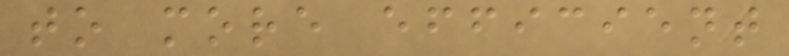to more efficient
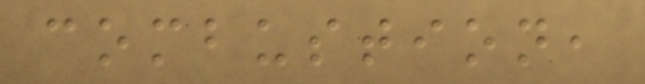combustion,
